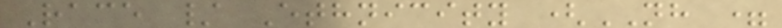Race / Ethnicity (NH =
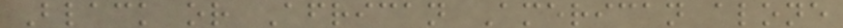Black or African American alone
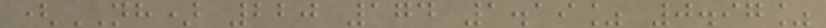(NH) 220 174 1.19% 0.97%
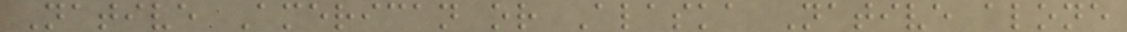Native American or Alaska Native alone
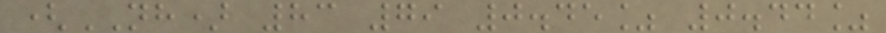(NH) 83 79 0.45% 0.44%
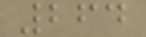264
